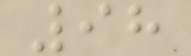98
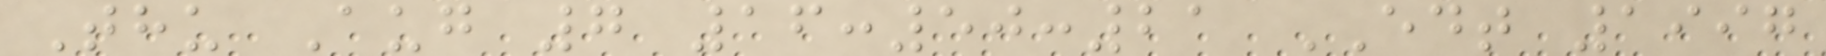Thu Aug 7 16:50:21 EDT 1997
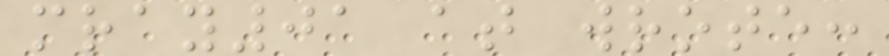mray01 at wrote:
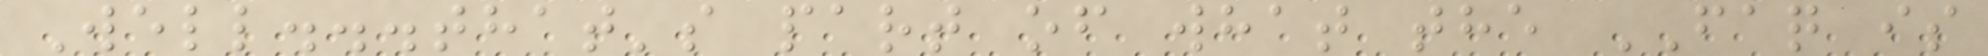Well...that's part of what the FAQ is
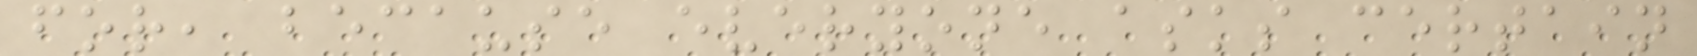for, because everyone asks certain
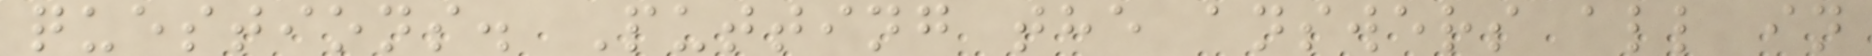questions. Putting the answers all in
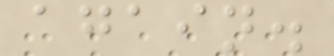again.
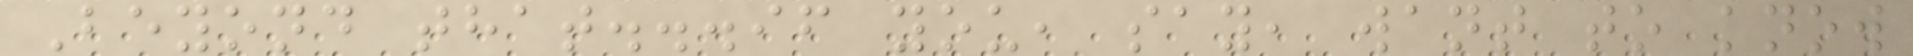Beyond that...if you, say, want to know
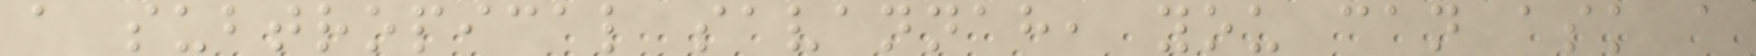a subtropical savannah, you can ask a
